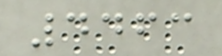4463
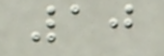10
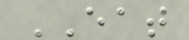EAT
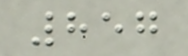857
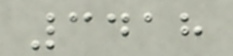3418
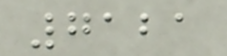7121
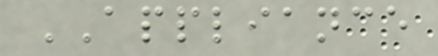APPLIANCE
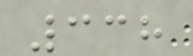338
